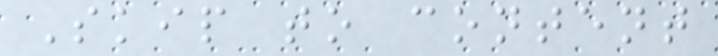Skip to content
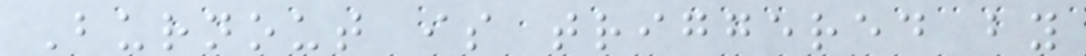Burnout is triggered by
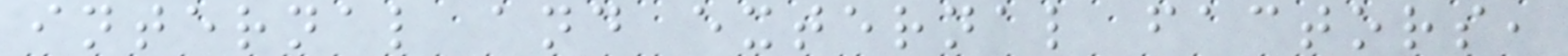internal and external factors,
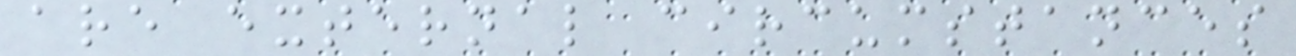are external circumstances
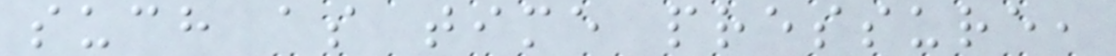such as time pressure,
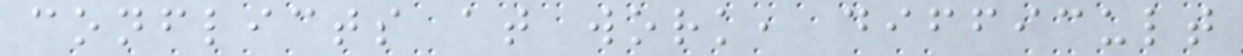conflicts at work, difficult
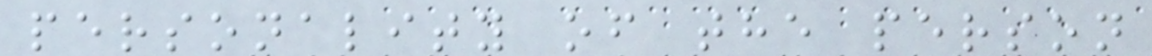personality of the person
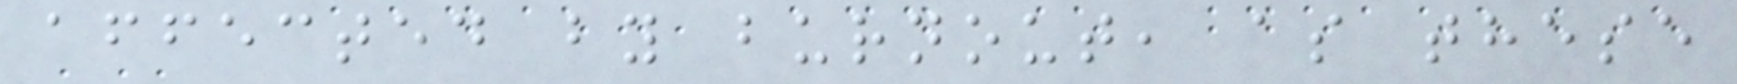affected by burnout, as these
